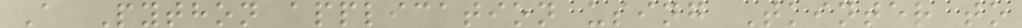A Python application using Tkinter to
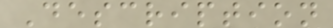Description
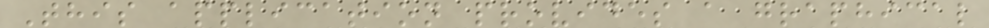This application provides a graphical
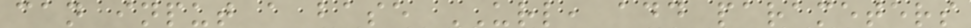can input a base URL, add parameters
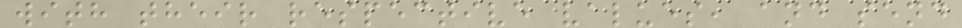with their respective values, and send
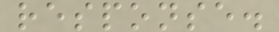response.
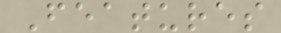Features
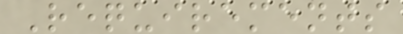Requirements
